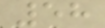58
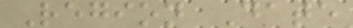Region Date
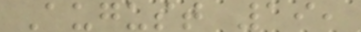August 19,
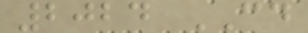2024 CD
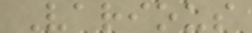Various
